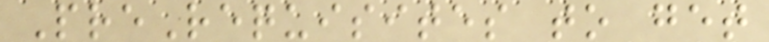PreRequisites to get
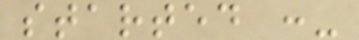started :-
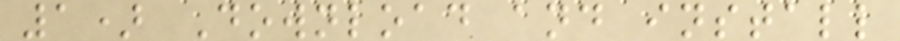1) Download and install
